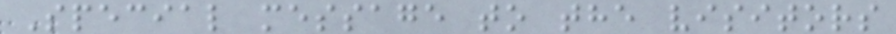Special message to the visitors
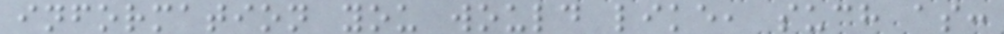information you would like, such as:
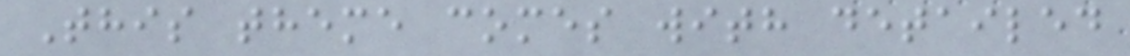This theme comes with detailed
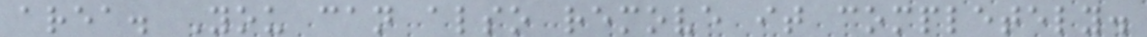area. You can also remove it completely.
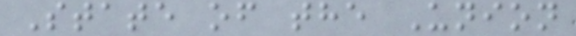State of the Union
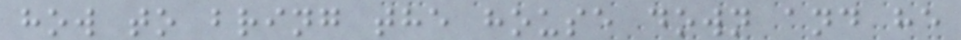how to bring the house down and he
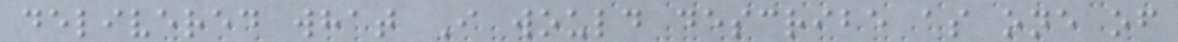delivered what I would describe as one of
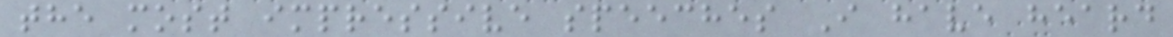the most impressive speeches I have heard
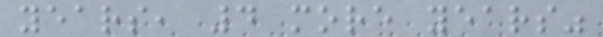years, 4 more years"
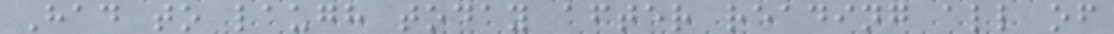Had to laugh today after reading all of
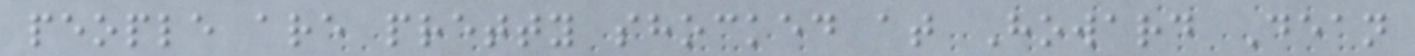people are pretty shocked at Howard Dean
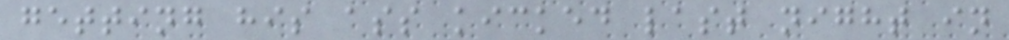getting his ass kicked last night in
